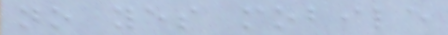no yes mobile
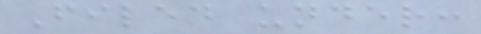Filed under:
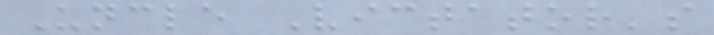Uncle Victator's
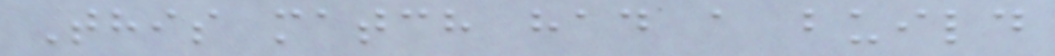This match had a build
